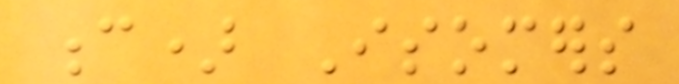c) Isomers
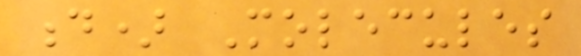d) Molecules
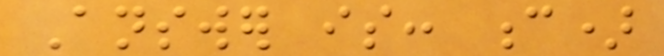Answer is: c)
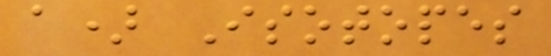a) Isotopes
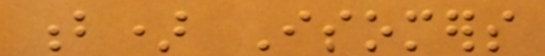b) Isomers
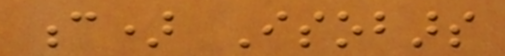c) Isobars
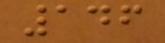146
